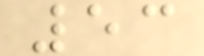53
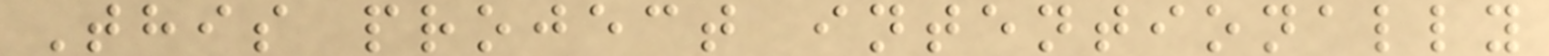This project intentionally
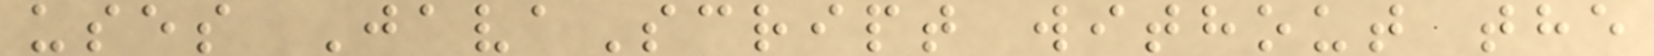uses JavaScript without the
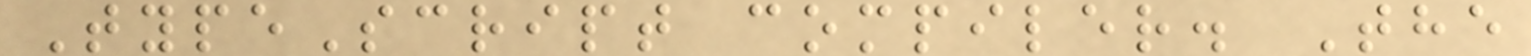TypeScript compiler. The
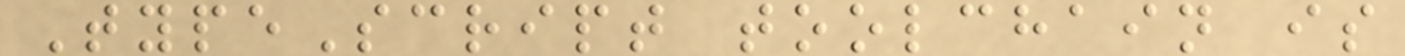TypeScript toolchain is
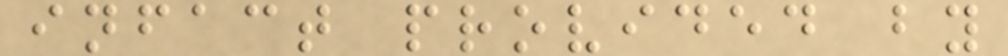infact provided by
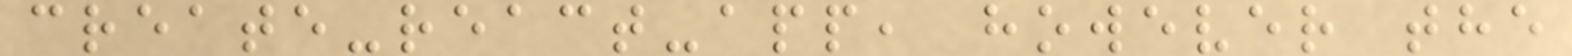create-react-app, however the
